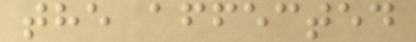the affected
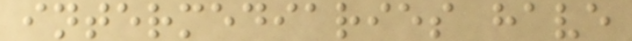intermediaries have
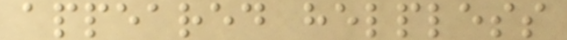appeared helpless
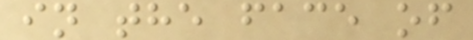in the face of
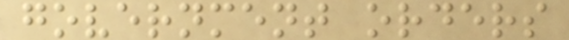government orders
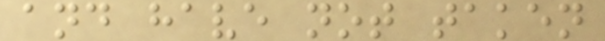and have not taken
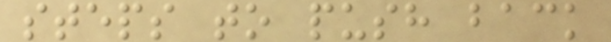steps to push back
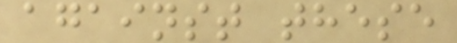against these
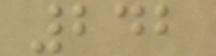242
